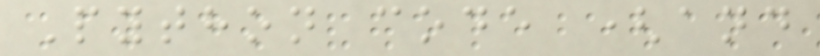Python code (and
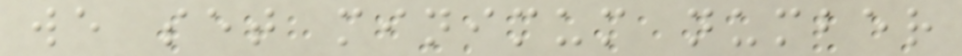we set minimum number
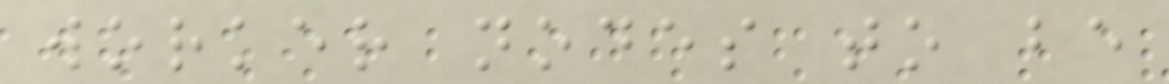worker nodes to be
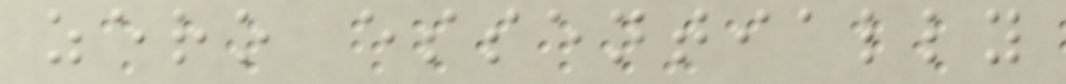zero essentially
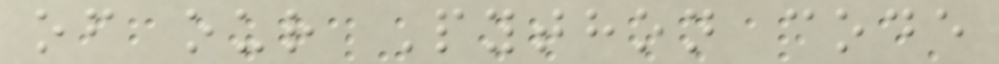of our Python code
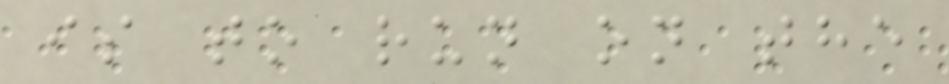is to run on the
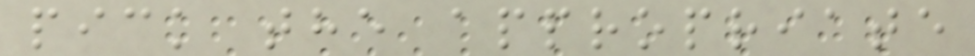pick the appropriate
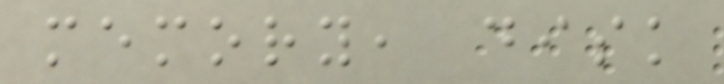memory, disk
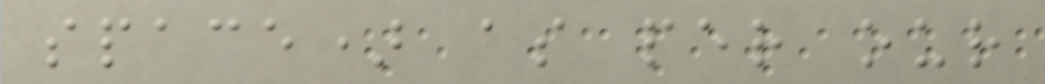space) as per our
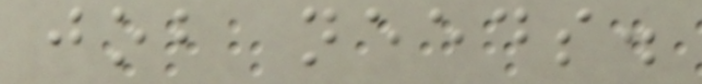job needs.
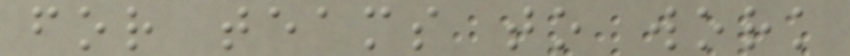for teams to work
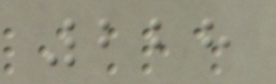228
